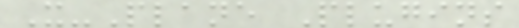X-Plane Plugins
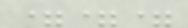===
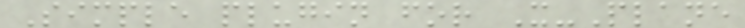Simple plugin for X-Plane
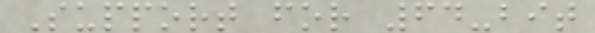Support for 64-bit
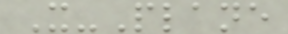X-Plane
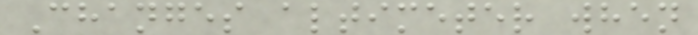Changes altimeter when
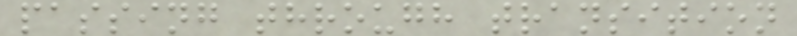passing through transition
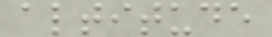altitude
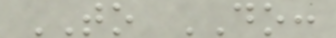TO DO:
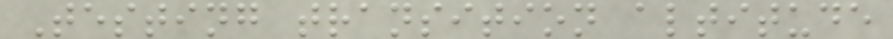Testing transition altitude
